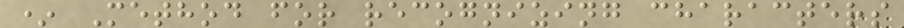* Method for recognizing characters
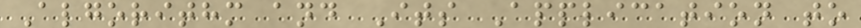Algorithm and Its Application to
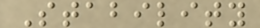Stability
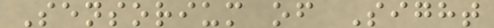Sensorium of Sight
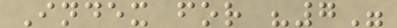Index for "7"
